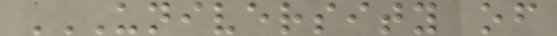UNIVERSITY OF
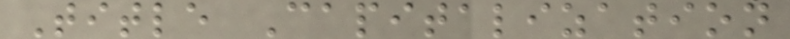Title Capitalization
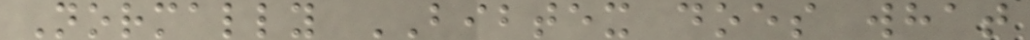Normally BIBTEX does what
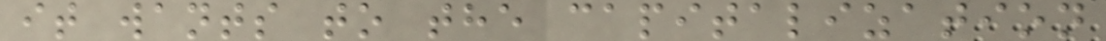it wants to the capitalization
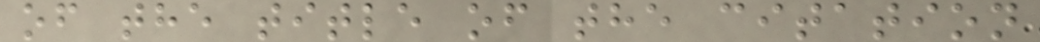of the title of the citation
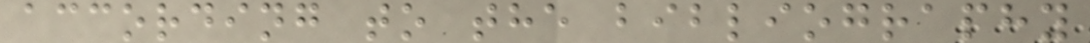according to the bibliography
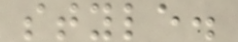style.
